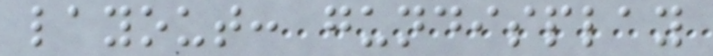layout: gundisplay
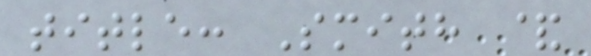title: Smith &
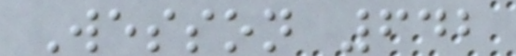Wesson 642
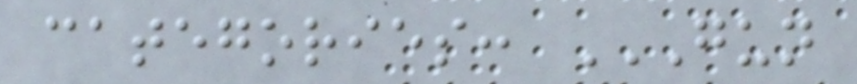categories: GUN
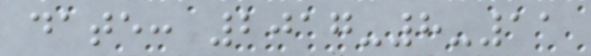date: 2017-8-11
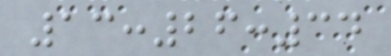13:26:34
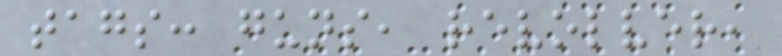tags: guns, revolver,
